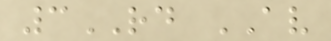3RD AV
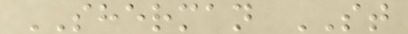SHERMAN ST
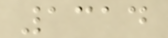1314
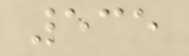535
